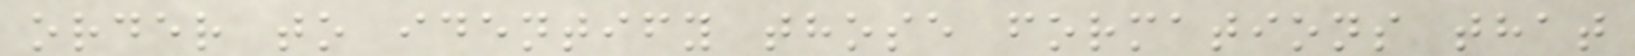order to identify those formations that
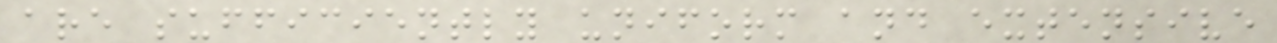are sufficiently uniform and extensive
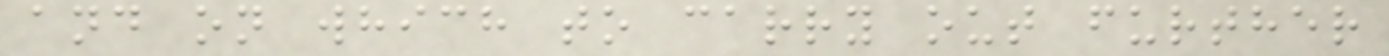and on which to carry out further
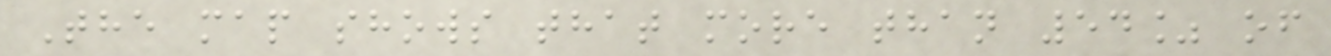The map shows that more than 54% of
